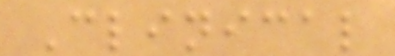Clinical
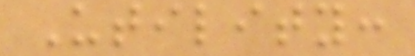Utility:
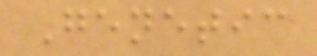Genetic
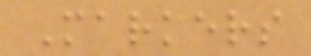Markers
